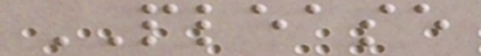PLEASE
